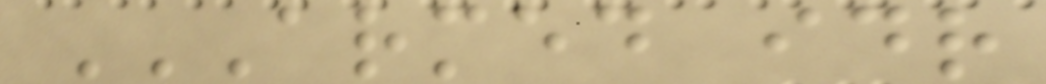ARMED IDR
